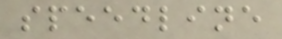speedline
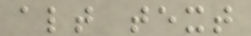alt text
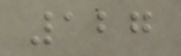127
